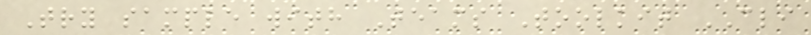Try sample with Teams Toolkit CLI
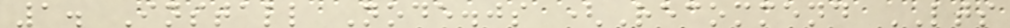1. Install Node.js (Recommend LTS
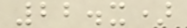22.x)
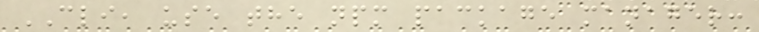CLI, use the npm package manager:
